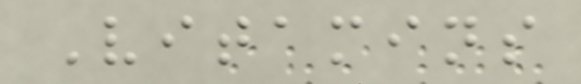Vitamins
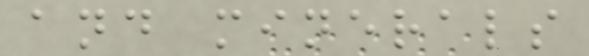and minerals
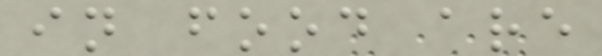in food are
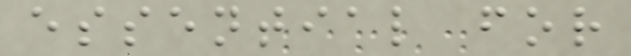essential for
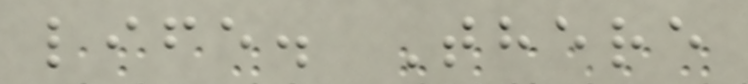life. There
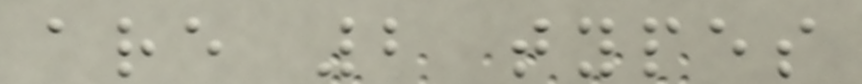are 2 types
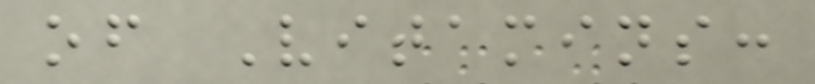of Vitamins:
